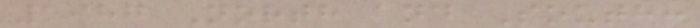1987 North and South:
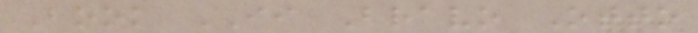Book II Bravo Otto
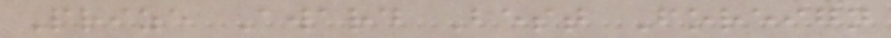Prize Award Best Foreign
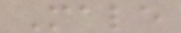Male
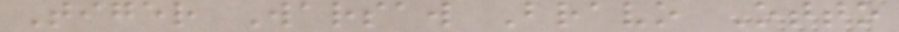Tiger Warsaw Bravo Otto
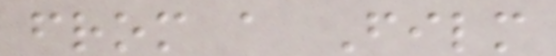from a Film
